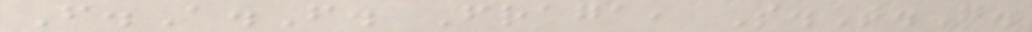F.A.F. Fraga, S.T.G.
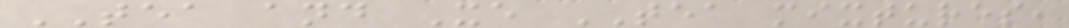TEA and Xe TEA mixtures,
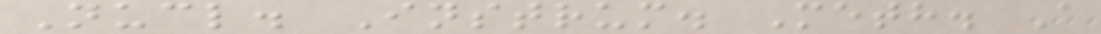Nucl. Instrum. Meth. A
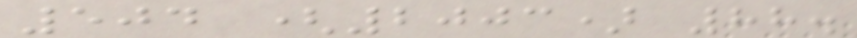504 (2003) 88.
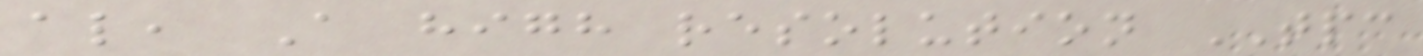al, A high resolution TPC
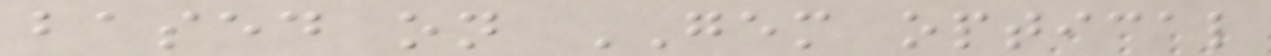based on GEM optical
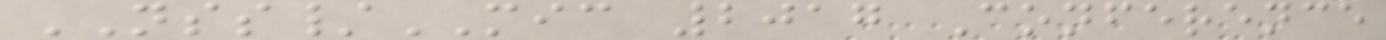NSS/MIC 2017 Conference
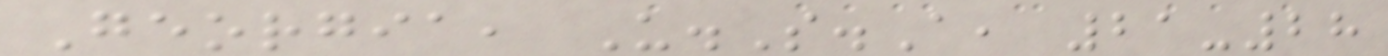Georgia, U.S.A, 21-28
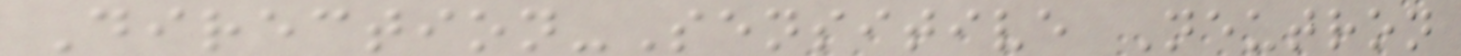Direction-Sensitive Neutron
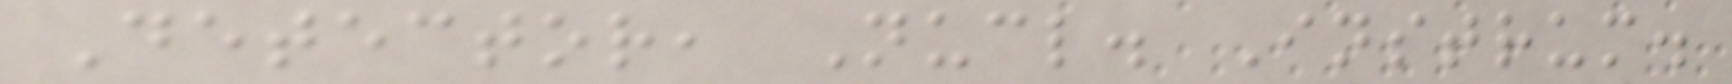Detector, Nucl. Instrum.
